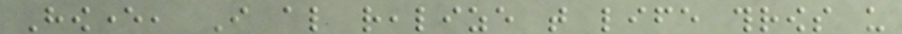However, I also realize that life throws us
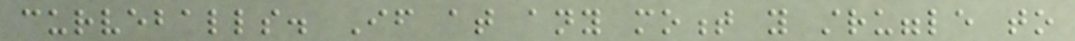curveballs. If at any moment you struggle to
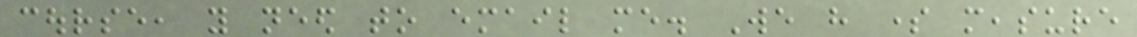course, you need to email me. We have some measure
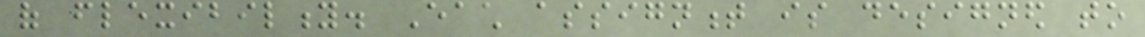of flexibility. Each assignment is designed to
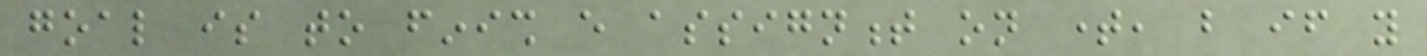goal is to finish every assignment on time, but if you
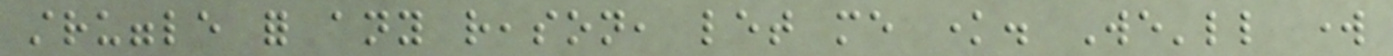struggle for any reason, let me know. We'll work
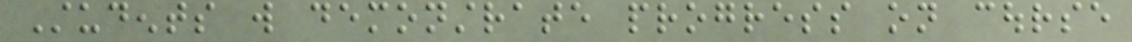Students will demonstrate progress on course
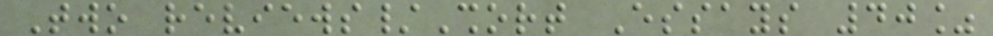Two reviews/Short Essays 40%
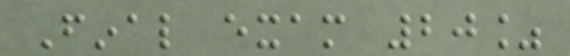Final exam 20%
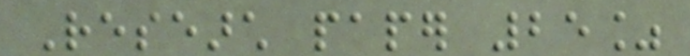Research paper 25%
